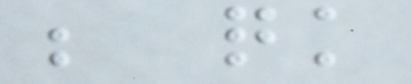be quick
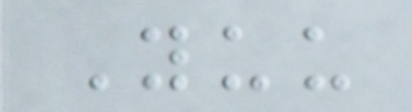Yuu
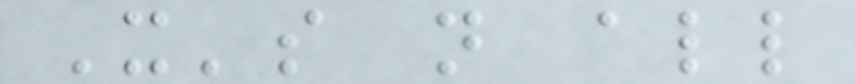It's not all
